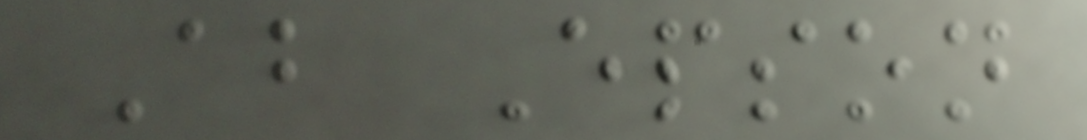About Epson
